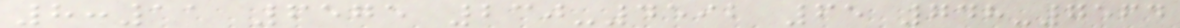8:11 6575 230-4592 65 748-7564
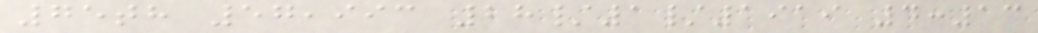75th 57,993 28/1/1919 4:13
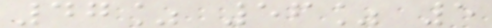47% 56% 5
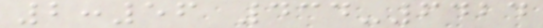2:56 434-6424
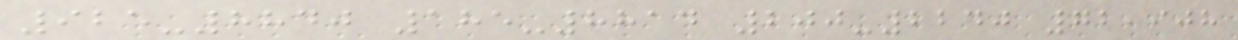925-8840 185-8814 200-2240 72,908
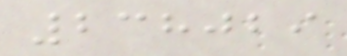238029
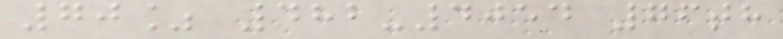70% 482-4054 76th
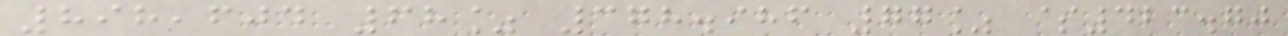898,604 68% 378.986 77% $423.70
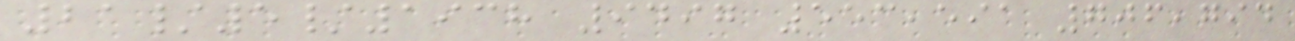21/5/1938 9497 553,591 706,794
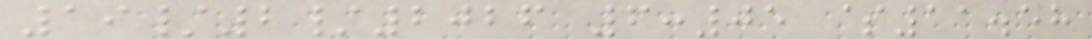19/2/2026 6:05 $11.58
